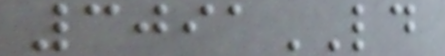3091LD
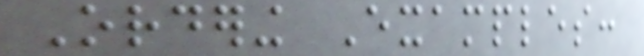Ordering Examples:
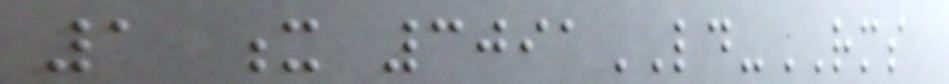1 x 3091LD-RMS
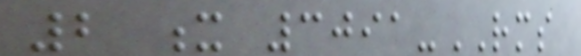2 x 3091-RMS
